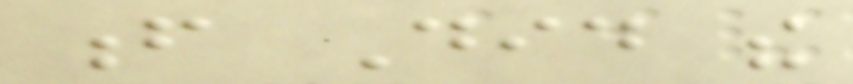f Did the
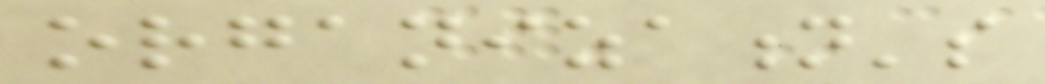organization's
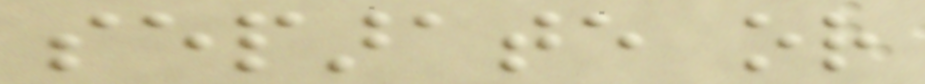separate or
